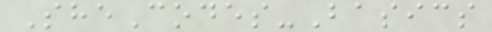SheCodes-Basics
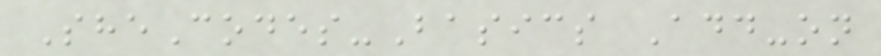SheCodes-Basics Add-on
